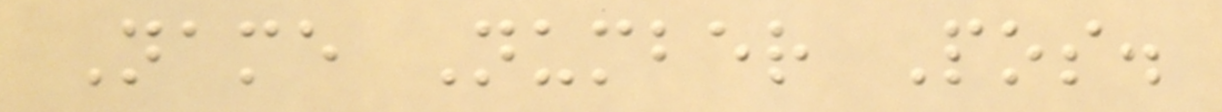Name Number Pos.
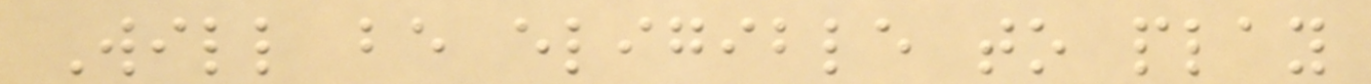Will be eligible to play
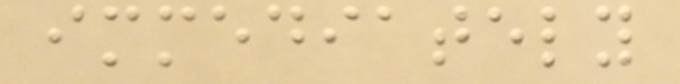immediately
